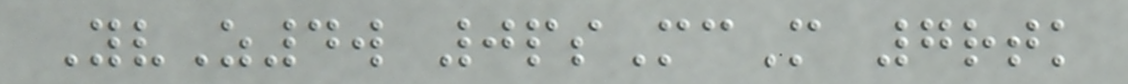YvZ4w 0psMcM 7rtk
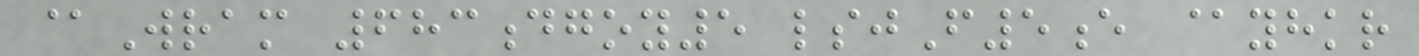@Wram 683dgoy5 lsjF5e @yhkr
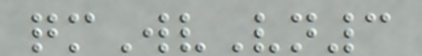qmWvVn3
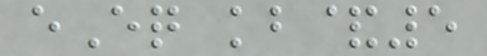eEq kb&5
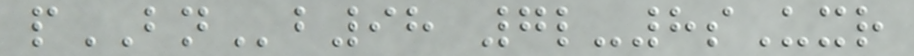pBNb98 7l-8sUxr
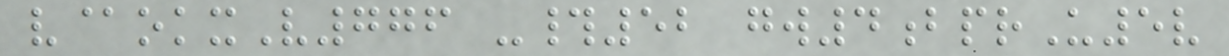v@okxV776 -#52 gw4bprU5v
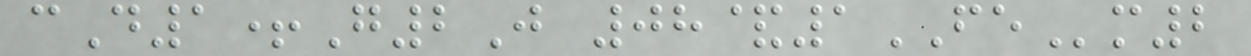cD1+G2J 08&1FEm2
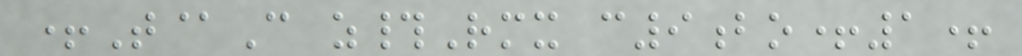+T@C z#Rmx c9bo+1+
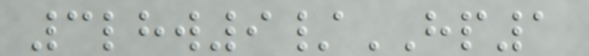3lhw9/HP1
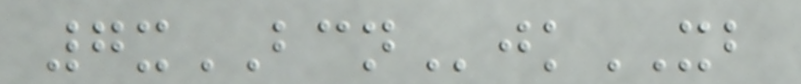7xBCNjkXB
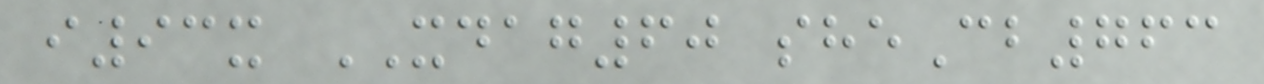i93x XDAG60 sheCb763
